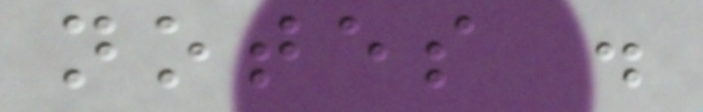notes .
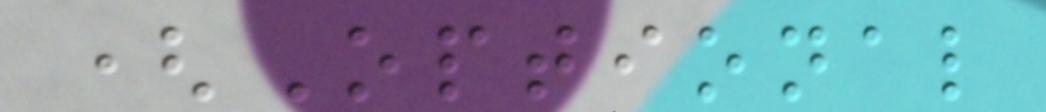(Optional
